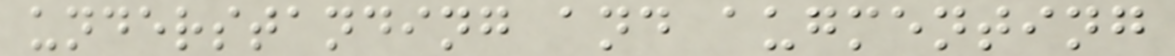understanding and augmenting
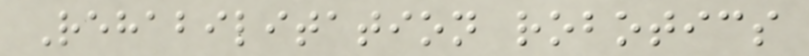Rehabilitation robotics
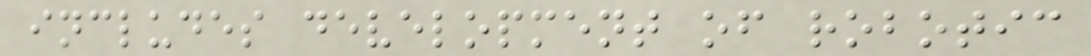includes development of robotic
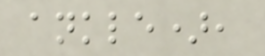ankle),
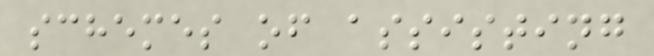schemes of assisting
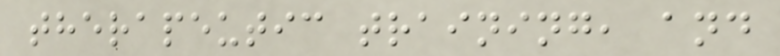therapeutic training, and
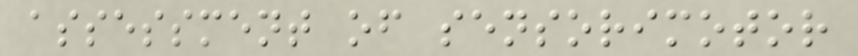assessment of sensorimotor
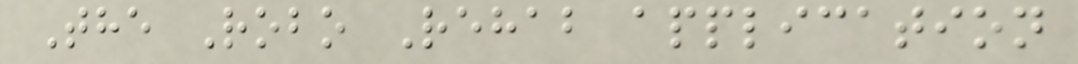The Robo Rehab application
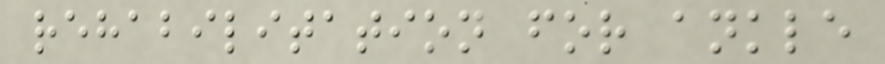rehabilitation for ankle
